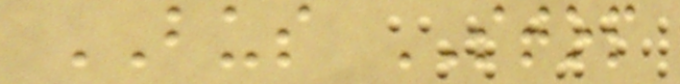BUS STOP
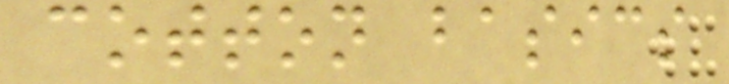cotton basics
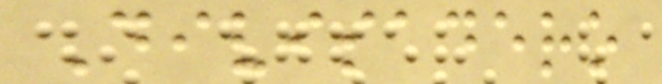Divisadero
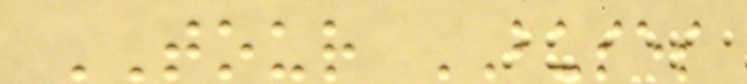TOUR BUSES
